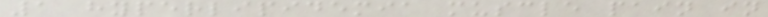1 hyperlipidemia muscle pain in
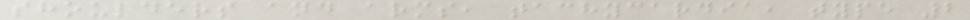shoulders and arms, tachycardia, type 2
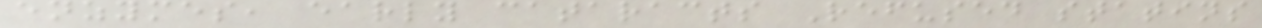enzymes, early cataracts Refused statins
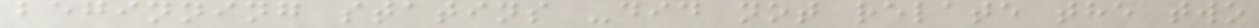beginning statins -did not relate the two
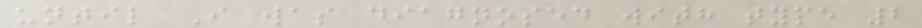until I was diagnosed with type 2
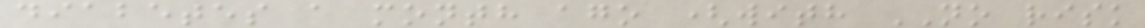diabetes a month ago (with NO risk
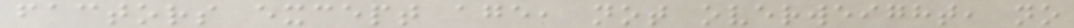factors except age, not overweight, no
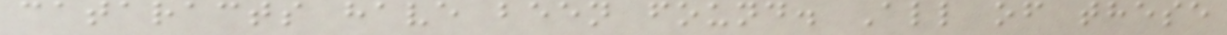cataracts have been found. All of these
